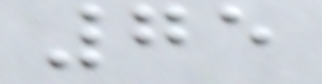75
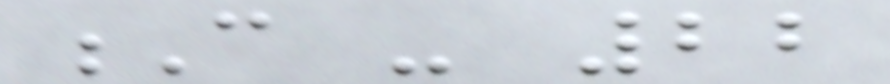C - 22
